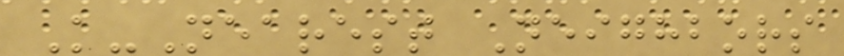K-Nearest Neighbors
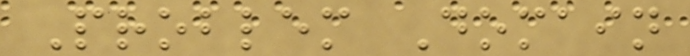Problem Domain
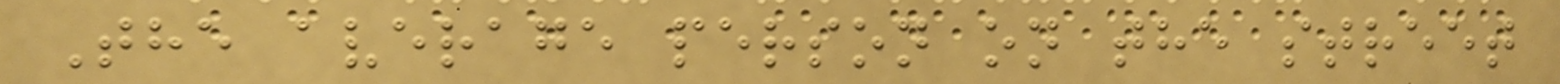The average person on the street
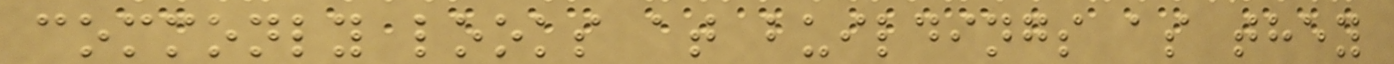commonly looks at buildings as they
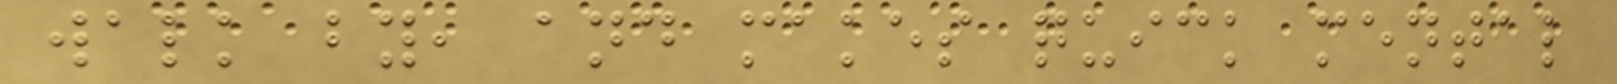walk by, and makes quick mental
